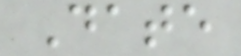Date
